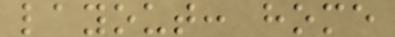layout: home
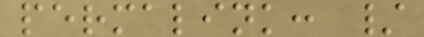permalink: /
